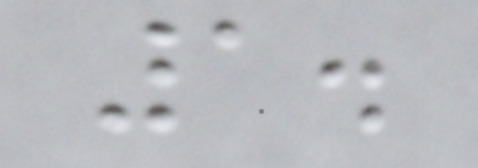1.
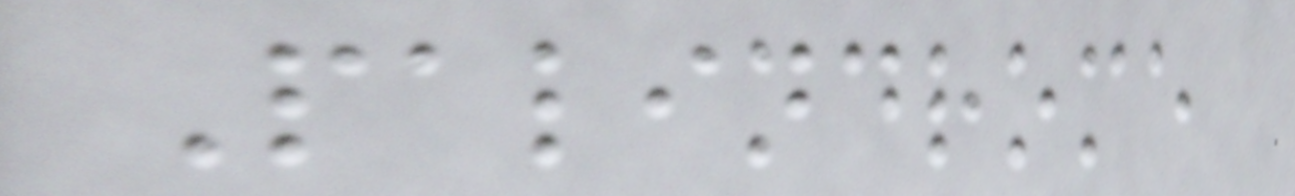Palindrome
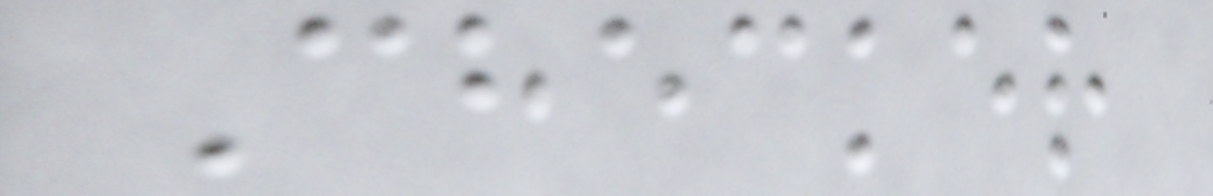Checker
